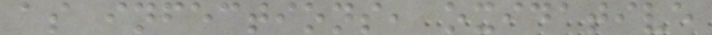as infections, oxidative
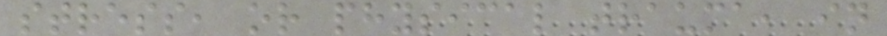stress, or physical trauma, in
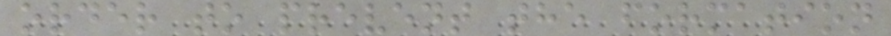order to prevent the formation
